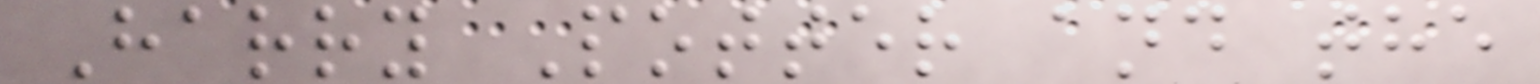Harry Potter and the
